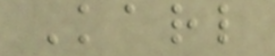Karl
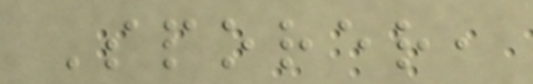Sporer,
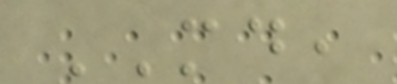MD,
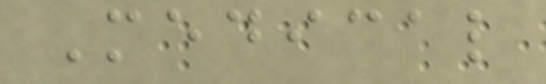Medical
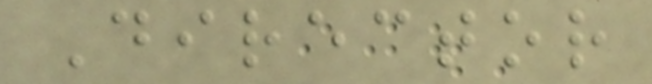Director
